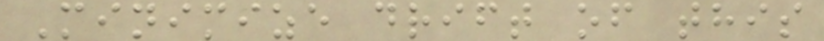Minimize drift of this
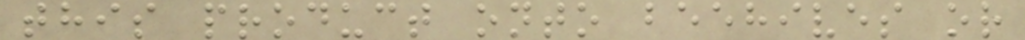this product onto beehives or
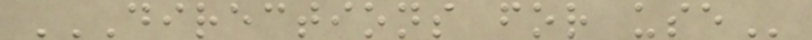DIRECTIONS FOR USE
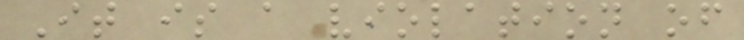It is a violation of
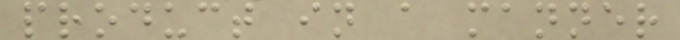product in a manner
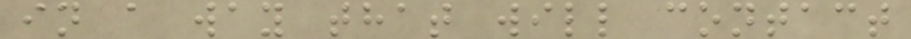in a way that will contact
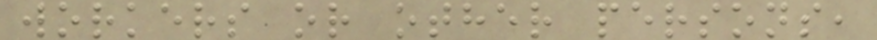workers or other persons,
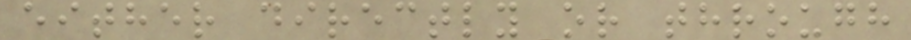either directly or through
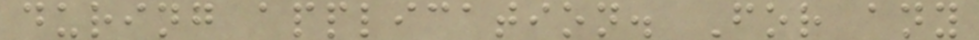during application. For any
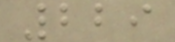229
